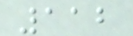112
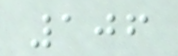106
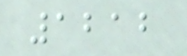1212
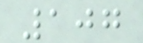107
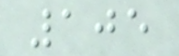105
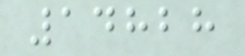14828
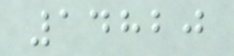14820
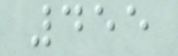455
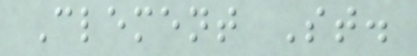Clement St.
